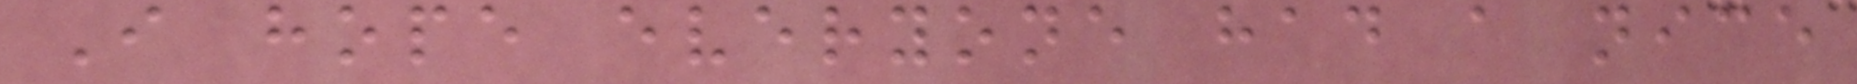I hope everyone had a nice
